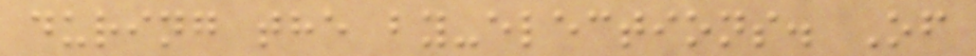during the by-elections. Of
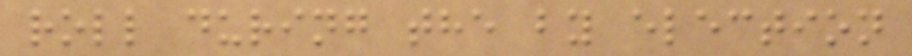roll during the by election
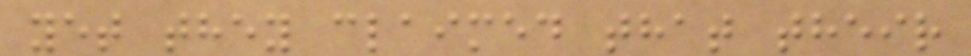yet they claimed that their
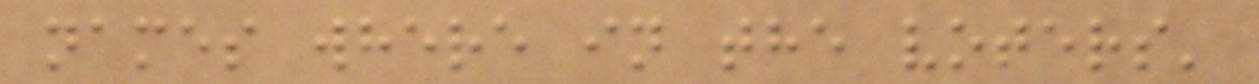names where in the voters'
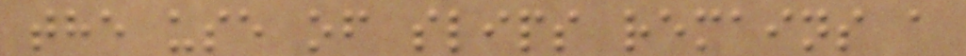the use of slips remains a
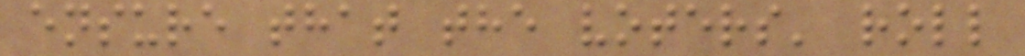ensure that the voters' roll
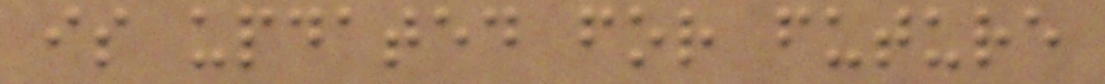is updated for future
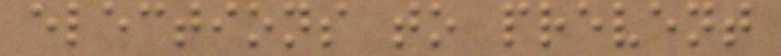elections to prevent
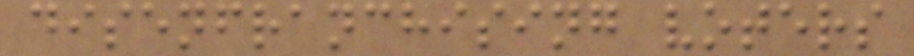disenfranchising voters
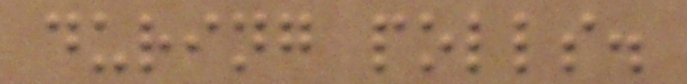during polls.
